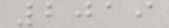2019
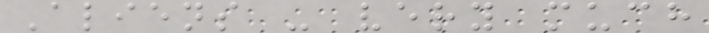Aliens - very much
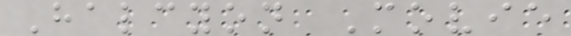Halcyon Movie
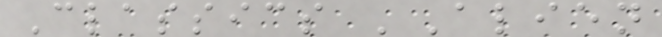Classics 'Alien
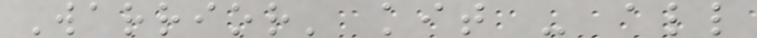Warrior' kit - all
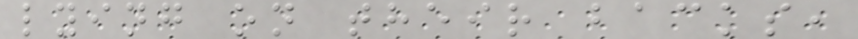lying on their backs,
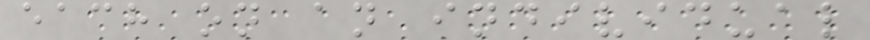each on an individual
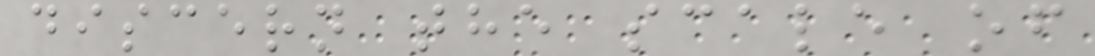discern the scale of
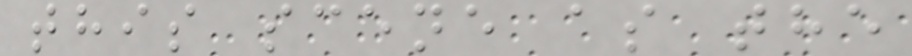this scene as the
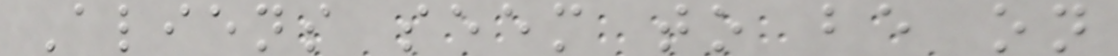Aliens seem to be on
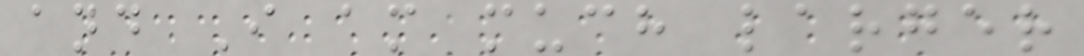and I am much larger
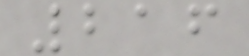216
